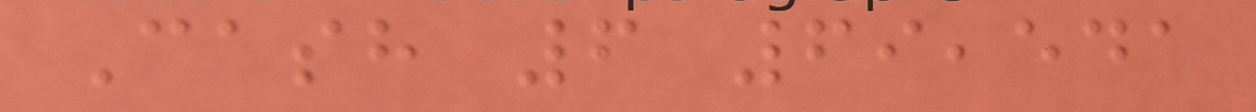Cash 6 69,541
